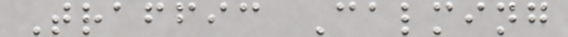Traffic Calming
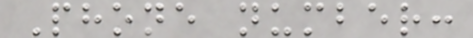Phone number:
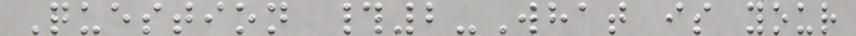Question #2-What is your
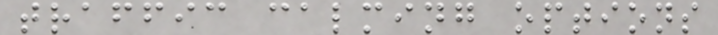traffic calming options
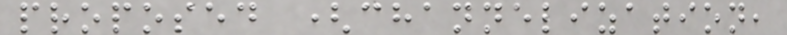proposed (channelization,
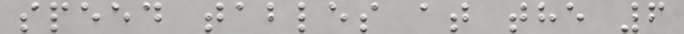speed tables at the 6
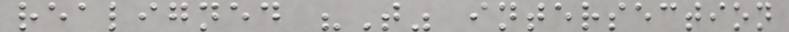realigned "T" intersection
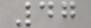47
